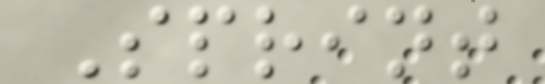Sprint
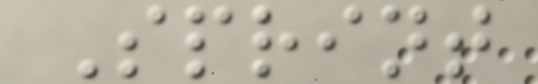Sprint
